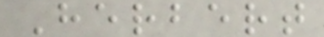Herbert
